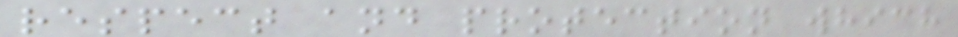respect and protection which
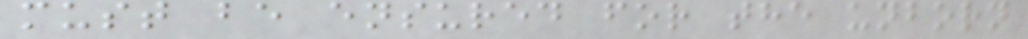must be ensured for the unborn
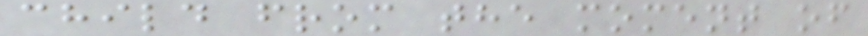child from the moment of
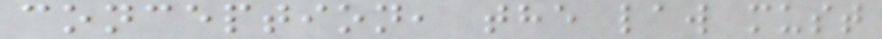conception, the law must
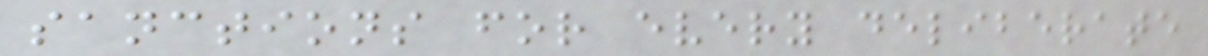sanctions for every deliberate
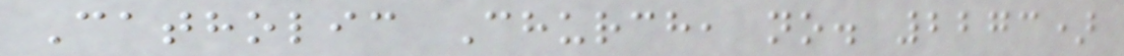Catholic Church, no. 2273)
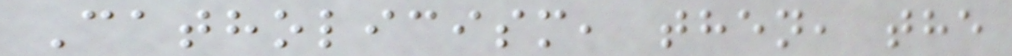Catholicism, then, the
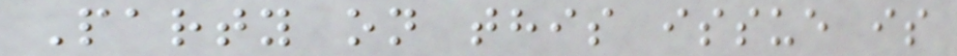Party on this issue is
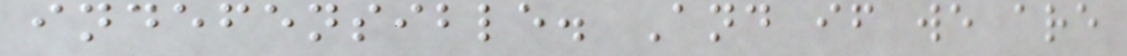indefensible. And if we are
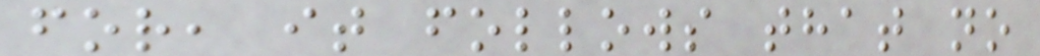for, it follows that no
